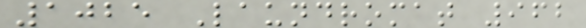1025 Laundromat 962
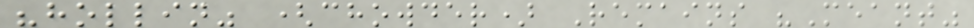"hollin" (chowder) Remains "Meant"
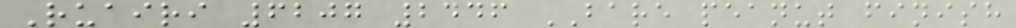Ruairi 6207 2446 BARE peanut finish
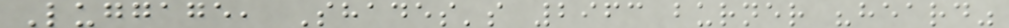Luggage, Shades's 2963 burner "heard"
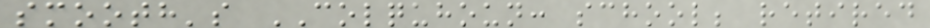smooth's COLQUHOUN: school; retired
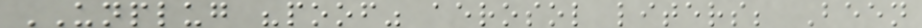UNPLUG "poof" aerosol liters; Been
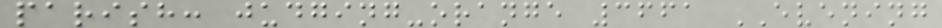parish: judging-orange 3661 EVENING
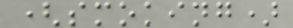(smoking)
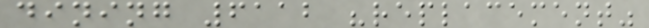dining 6112 "replacement"
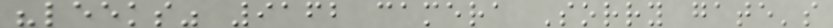"leeks" 9162 camera Sorry gate's
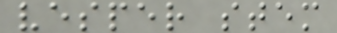vesper stem
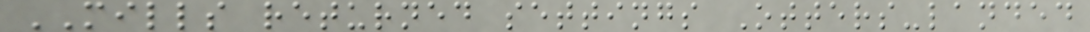MILLS returned settings Otters-landed
